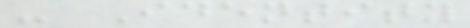- Identity
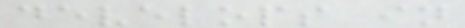develops in
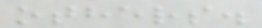others.
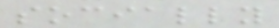socially
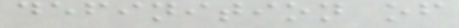definition of
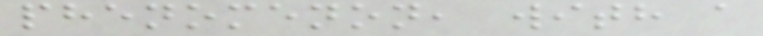phenomenon, with a
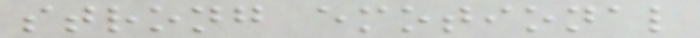strong emotional
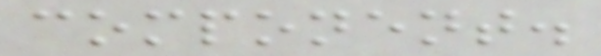component.
